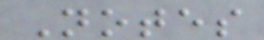Notes
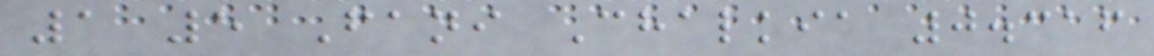1 5 Fani Chalkia 0.316
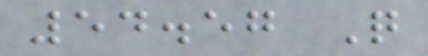54.57 Q
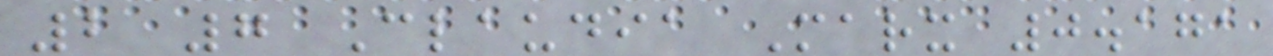2 7 Claudia Marx 0.171
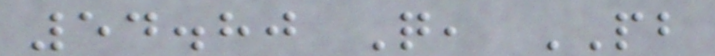54.80 Q, PB
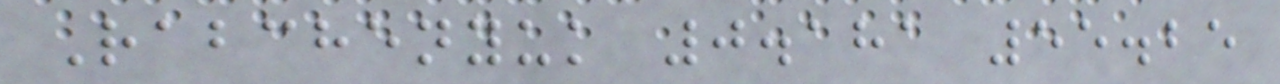Rabchenyuk 0.181 55.25
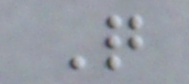Q
